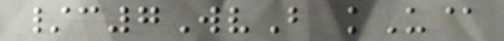/c7WvB kU@
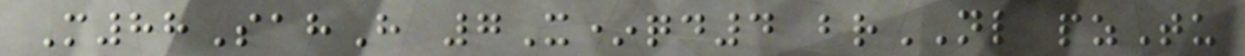M88SahH 7X*qd4 brNL pzTu
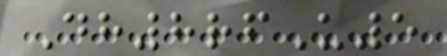Dh8rfU5
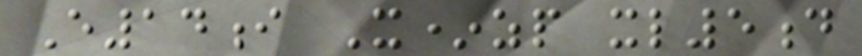E14i X*zp xl5d
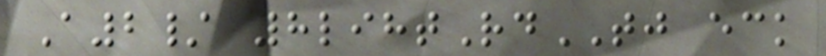A2/ 8lihtRdTJ eck
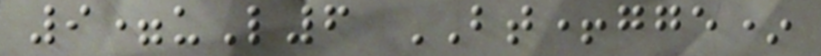9=uL6 BT+gge*
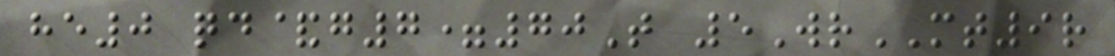he0 qd&g7=70T 5WrMT9r
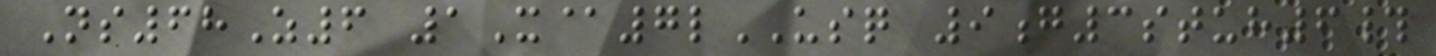Ns68Z6 1X@7lUSQ 9g3stuh6#
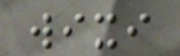wixi
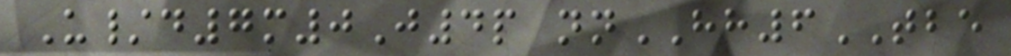U/d7m0J4p nnHH6TBE
